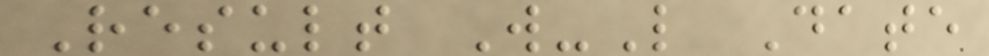Result W-L Date
